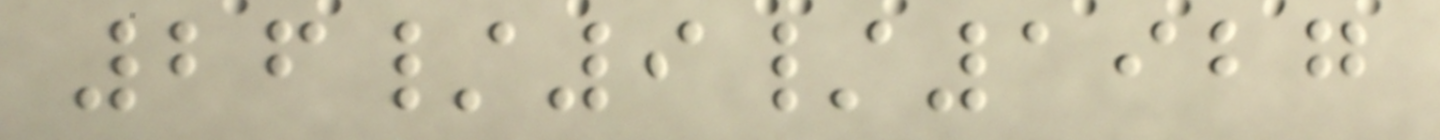26/9/1927
